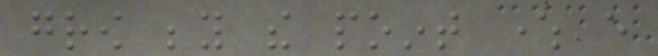grow beyond the point where every
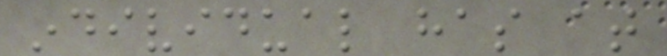individual has at
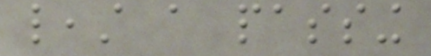least a passing
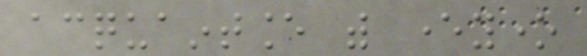acquaintance with everyone
